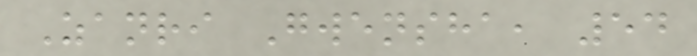Zanri Gwensha, 54
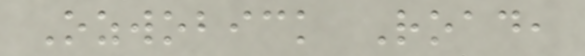Ozwobick Road,
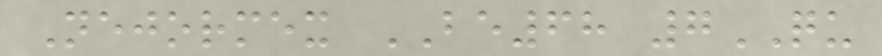Nejormex BE68 7QU
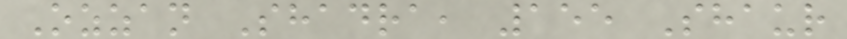Ozzan Shadra, 155 Shaur
